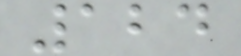124
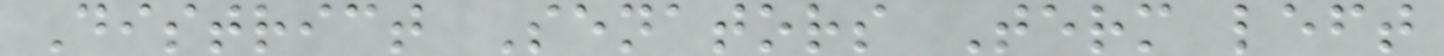District Senators Term left
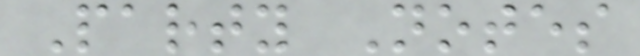Party Notes
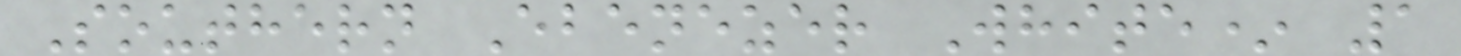Southern Ebenezer White* 1
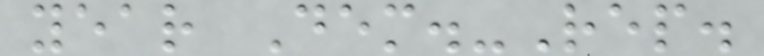year Dem.-Rep.
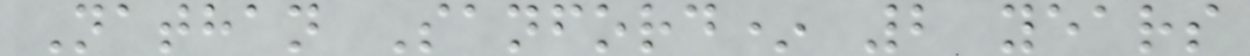Nathan Sanford* 2 years
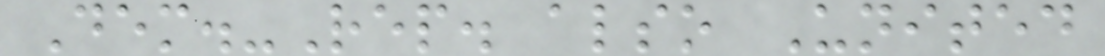Dem.-Rep. also United
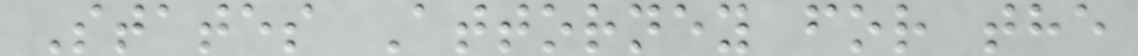States Attorney for the
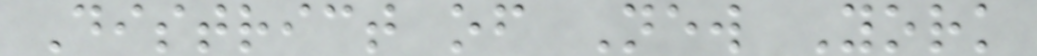District of New York
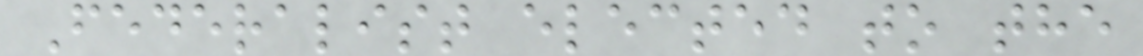Federalist elected to the
